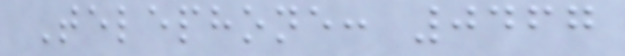Telephone: 0467
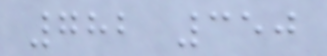782 350
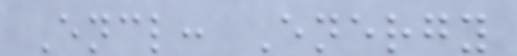Encl: Energy
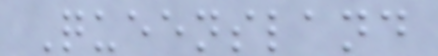Queensland
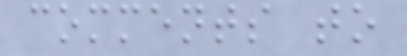comments to
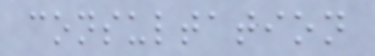consultation
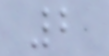2
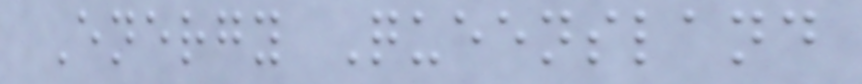Energy Queensland
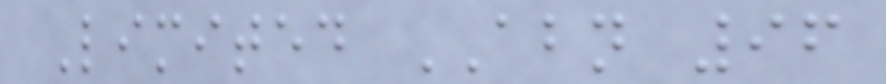Limited ABN 96
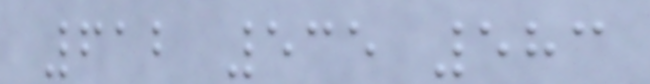612 535 583
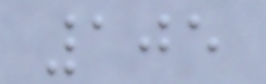105
